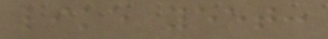like yeet:
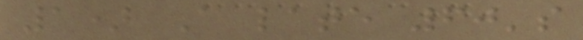1) A late 60's
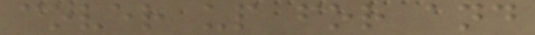cover up for and
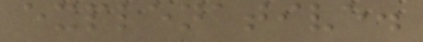explenative.
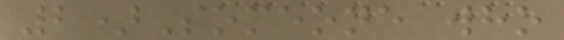2)Someone who
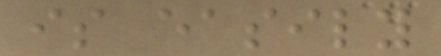is easily
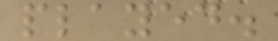played.
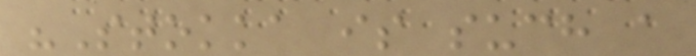"Stokka is such a
